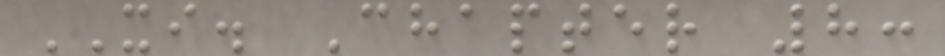XI. Chapter 8:
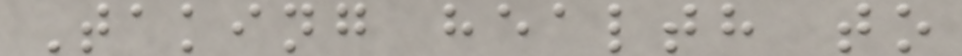Taking health to
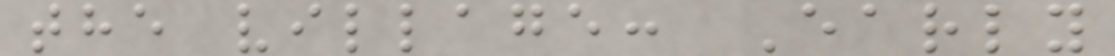the village: Early
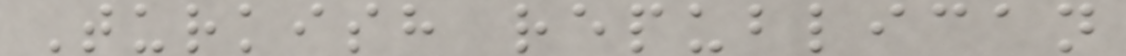Turkish republican
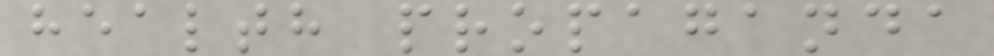health propaganda
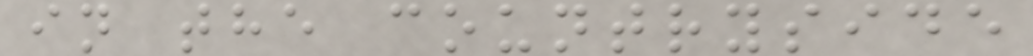in the countryside
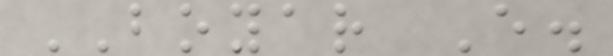BOYAR E.
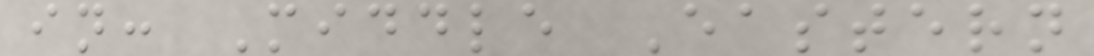in: Middle Eastern
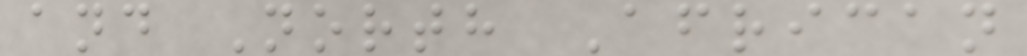and North African
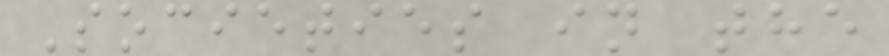Societies in the
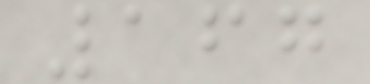167
